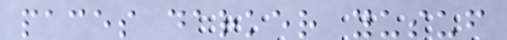paces darker yusuf
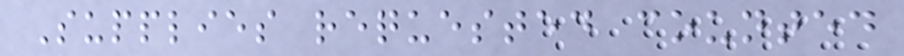Supplies requested counted
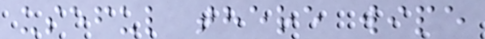useful there wipe
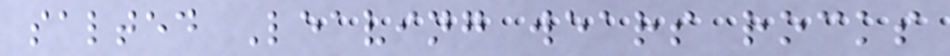salted Leaving wears rocks
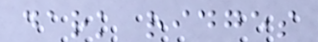dark ridges
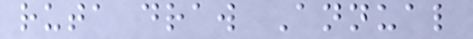ruta draw Annual
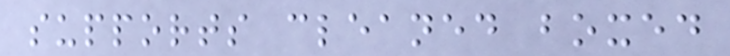supports cleaned boxed
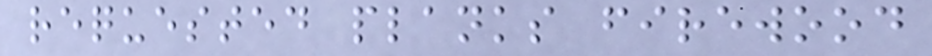requested planks firewood
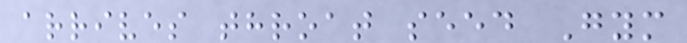arrives throat seed Gym
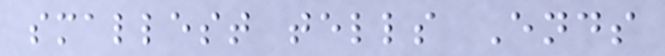smallest tells Ends
